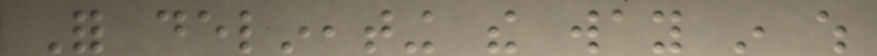For delineating the way in which
